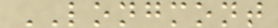LONGMONT
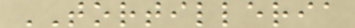TORTILLERIA
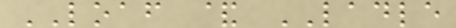LOAF & LADLE
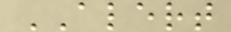ALERT
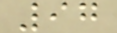97
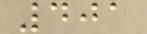401
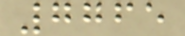7765
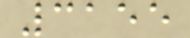3155
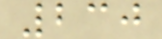230
